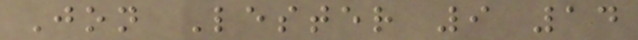Jon Lester 9 14
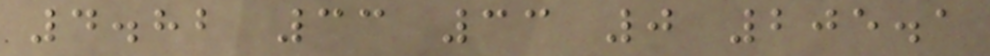4.82 33 33 0 205.1
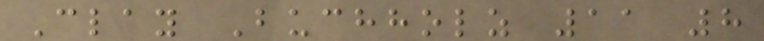Clay Buchholz 11 8
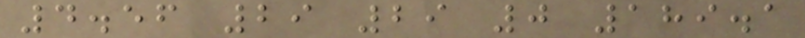4.56 29 29 0 189.1
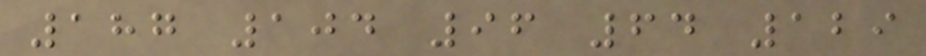187 104 96 64 129
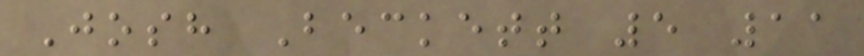Josh Beckett 5 11
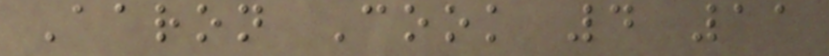Aaron Cook 4 11
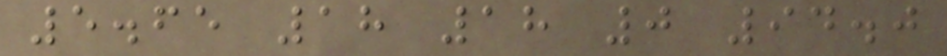5.65 18 18 0 94.0
